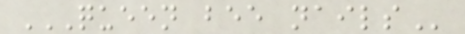QUEEN BEE NAILS
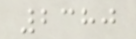2380
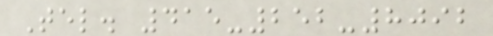Tel. 415-252-8092
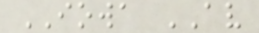IOWA AV
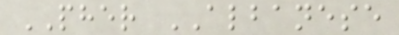PHER ALBANESE
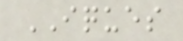IQUES
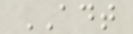ADT
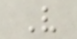V
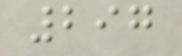297
